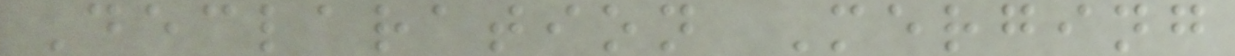Declaration Merging
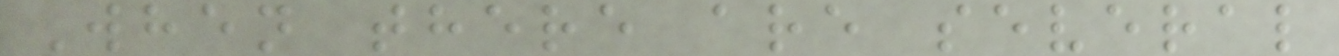When there are several
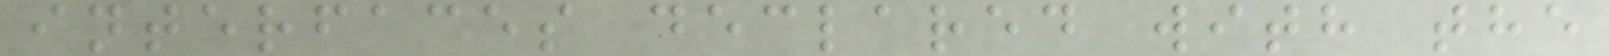interfaces declared with the
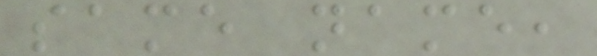same name,
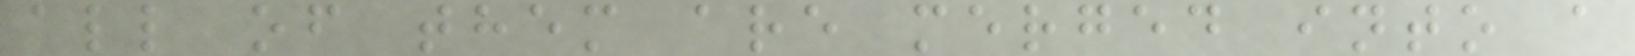all of them are merged into a
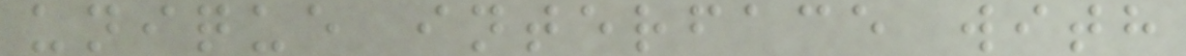unique interface with
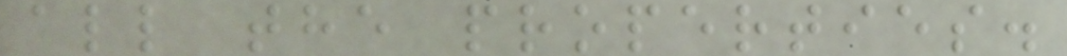all the properties.
